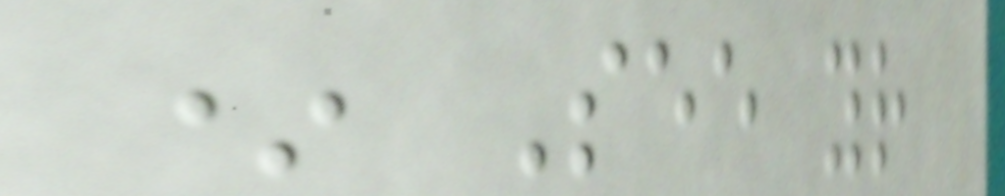* See your
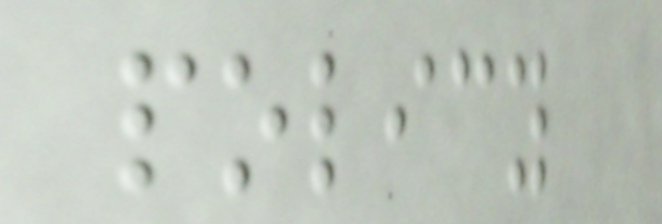policy
